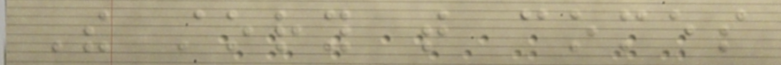The story that comes
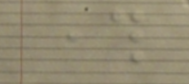through
